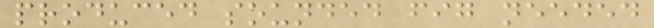produced sounded fig needed
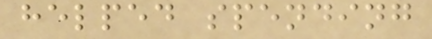helped spending
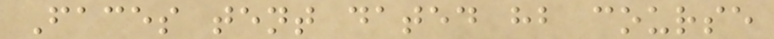Faces tent dated hb course
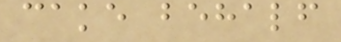cake behalf
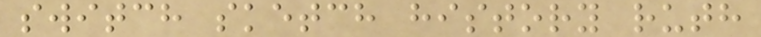switch sketch history ruth
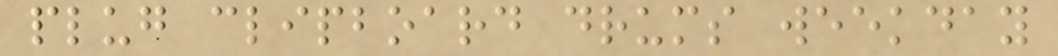plug clipboard drums weekday
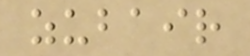zubair
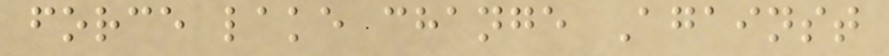force lake change Against
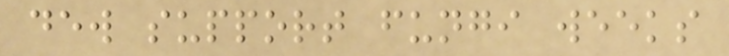dew support fungi weeks
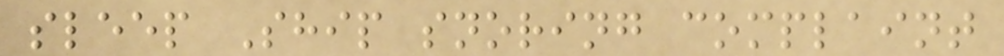sleep Ship snoring complaint
